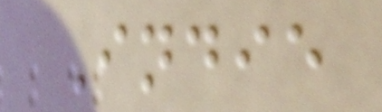Indie
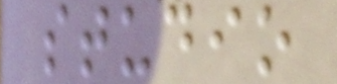studio
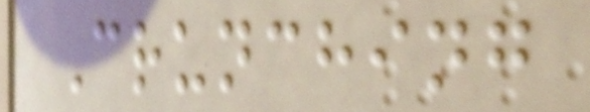Crunching
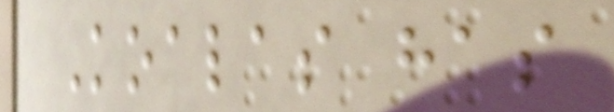Koalas has
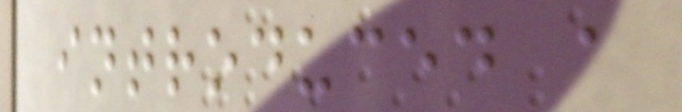introduced a
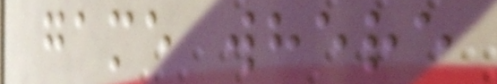game where
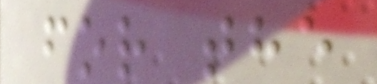for the
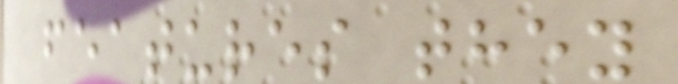features they
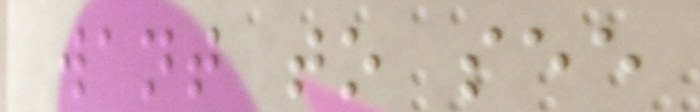want to see
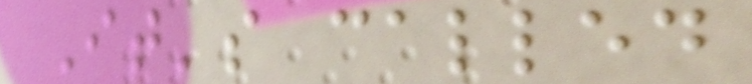It's called
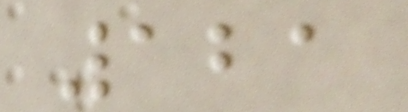121
